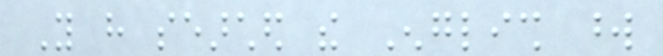You have searched the English word
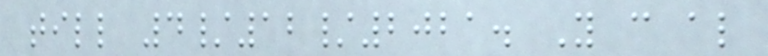till 4/12/2021. You can also
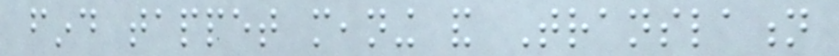find tappet meaning and Translation
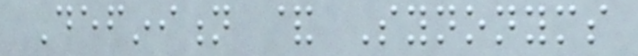Definition & Synonyms
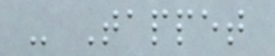- Tappet
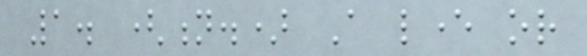1. (n.) A lever or
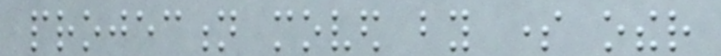projection moved by some other
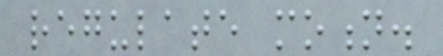regulate motion.
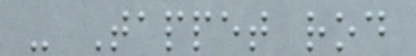- Tappet rod
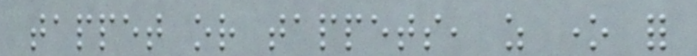tappet or tappets, as one for
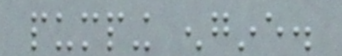pumping engine.
